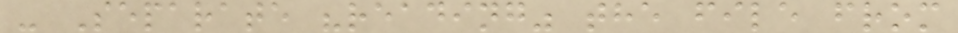- Separate "reading" the file from
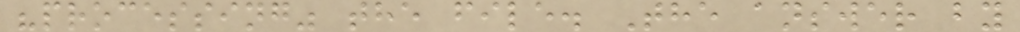"processing" the file. The answer by
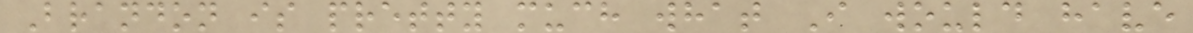Brandon is pretty much what I would have
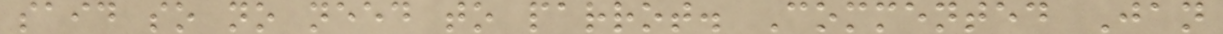said so no need to parrot. Commented Jan
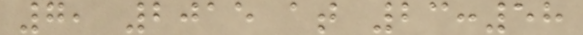7, 2015 at 23:58
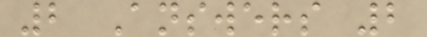2 Answers 2
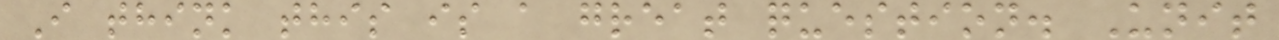I think this is a great question. Unit
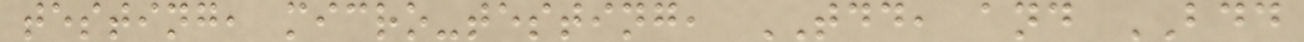testing, micro-testing, TDD, and BDD
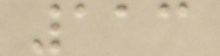113
